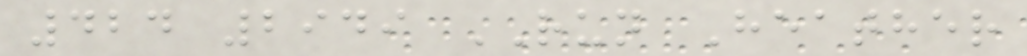424 2949 RUN Heather
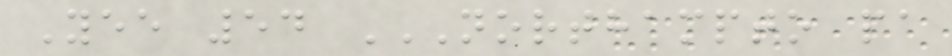Yee 54 NORTHAMPTO PA
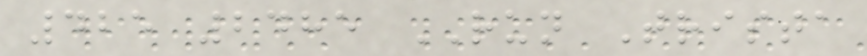425 2485 RUN Trista
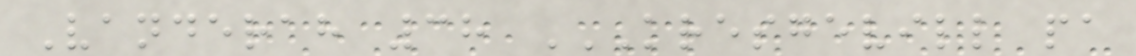Vanderah 38 KRESGEVILL PA
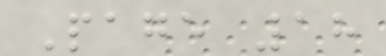Page 18
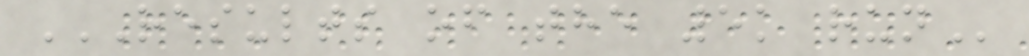RESULTS OF THE 5K RUN
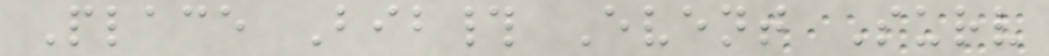Place Bib# Event Surv
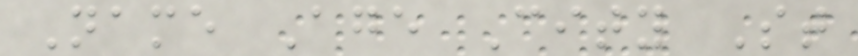Name Age City St
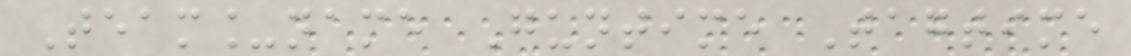Team_name Guntime Tagtime
